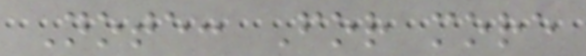Note: For more
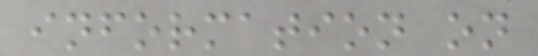information on
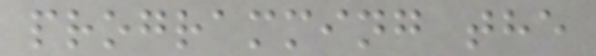programming the
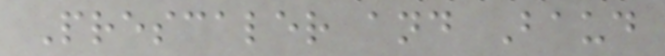Prescaler and Baud
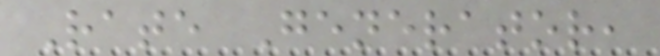Rate Generator,
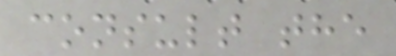consult the
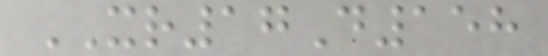XR17D158
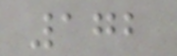172
